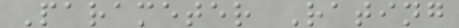Parameter Rating
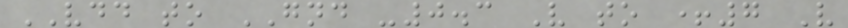VDD to GND -0.3 V to +7 V
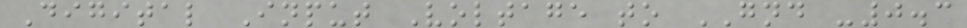Digital Input Voltage to GND -0.3
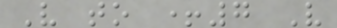V to +7 V
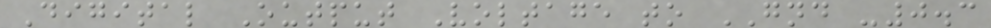Digital Output Voltage to GND -0.3
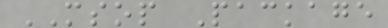MSOP Package
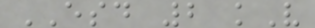ESD 2 kV
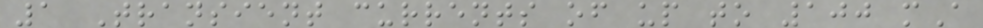1 Transient currents of up to 100 mA
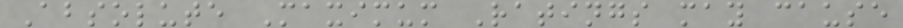Absolute Maximum Ratings may cause
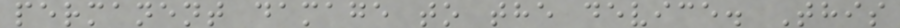permanent damage to the device. This
